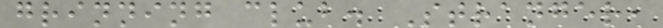grinning club. Stranger,
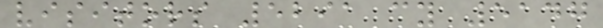visitors 5291 cy 5147
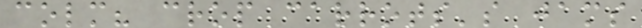colm? crop carrots's jams
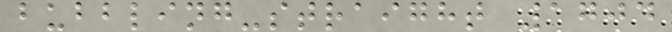bubbling-straight 1704
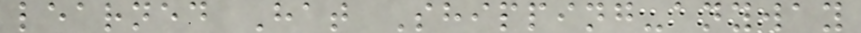learned Hat Shipping-anyway
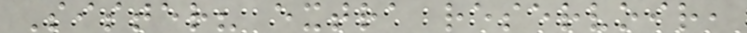Sister? extra reservoir,
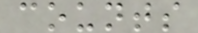counts
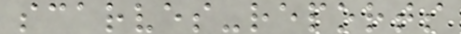scarves-reports
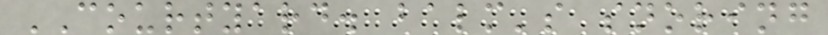COURTYARD. balm's snoring
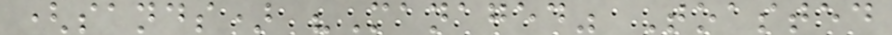(sands) "Managed" Toasted
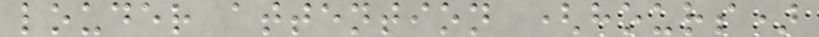louder attention (hours)
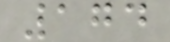174
